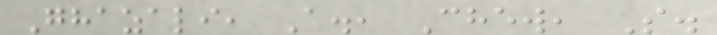Ghazali, A., Chew, S.
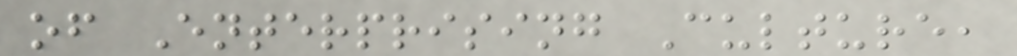of Enterprising Culture,
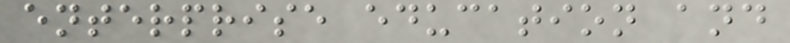enterprise education and
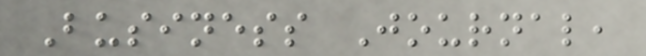Business Journal,
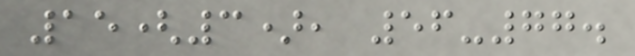15(3), 56-77.
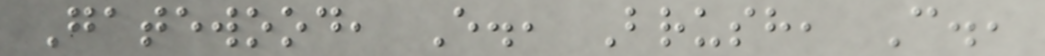Gatewood, E., Brush, C.,
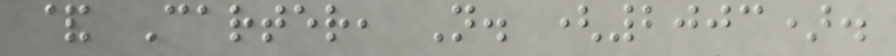& Carter, N. (2003).
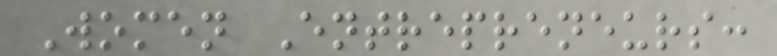Women Entrepreneurs:
